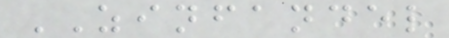ZINFANDEL
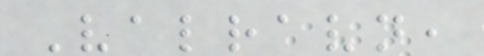Valravn,
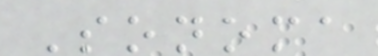Sonoma
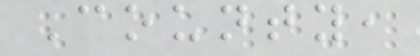County,
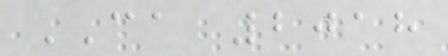CA 2018
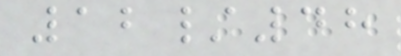12/48
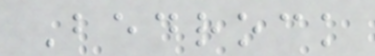Bedrock
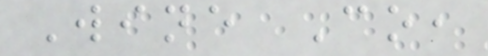Wine Co,
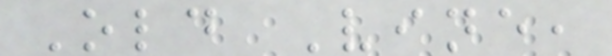Old Vine,
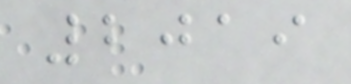2019
